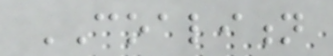COALITION
